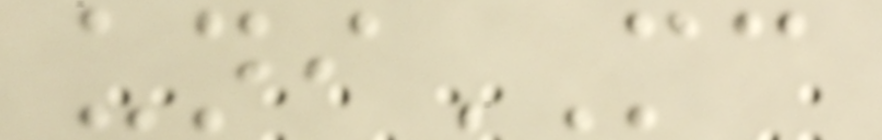uniMC
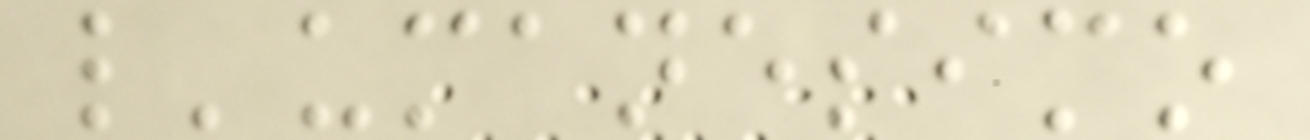l'umanesimo
